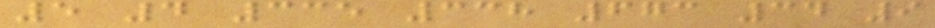5 4 335 338 673 34 9
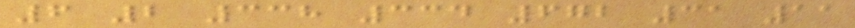6 2 338 334 672 31 11
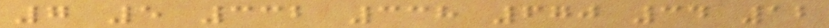7 5 332 338 670 34 12
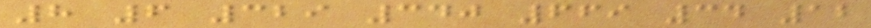8 6 329 340 669 34 12
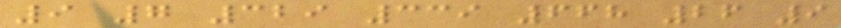9 7 329 339 668 26 9
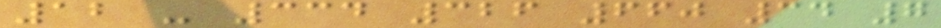12 - 334 326 660 34 7
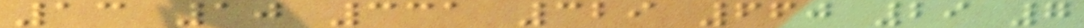13 10 331 329 660 29 7
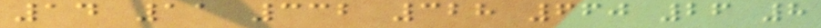14 11 332 328 660 26 8
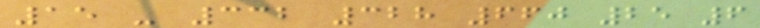15 - 332 328 660 25 6
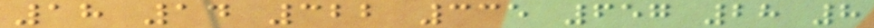18 14 322 335 657 28 8
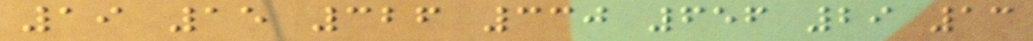19 15 326 330 656 29 13
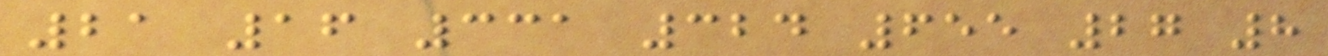21 16 331 324 655 27 8
